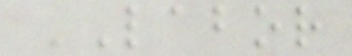LABOR
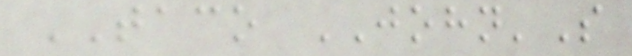TACO JOHN'S
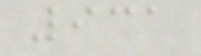931
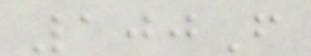100F
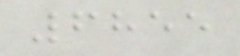6855
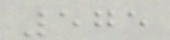575
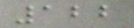122
